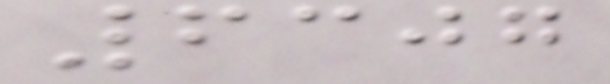6307
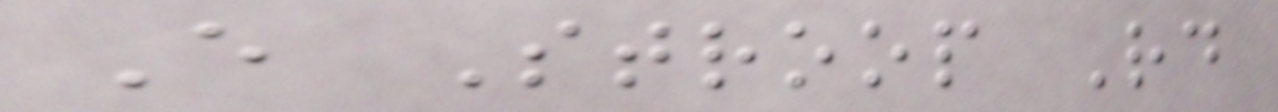E Stroop Rd
